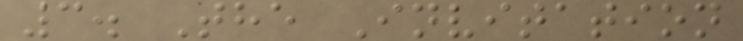3. The Invitation
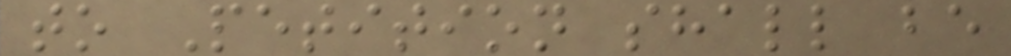to Petition shall be
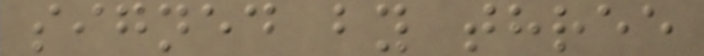signed by three
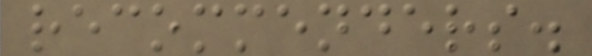recommenders.
